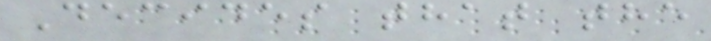Decides that the
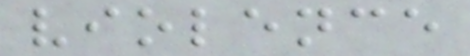violence
